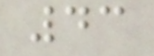43
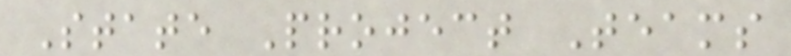State Project Teams
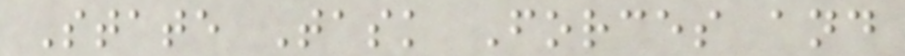State Task Forces and
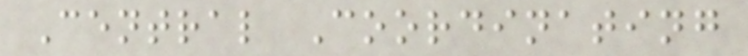Central Coordinating
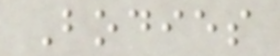Bodies
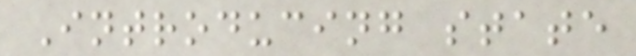Introducing state
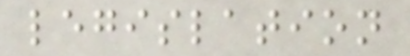legislation
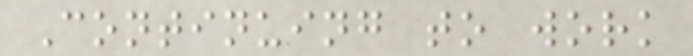Continuing to work
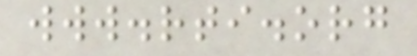www.rti.org
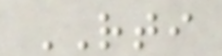RTI
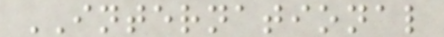INTERNATIONAL
